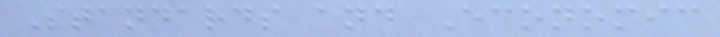Standards and Economic
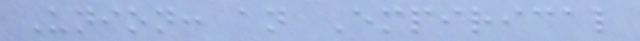Union: an Empirical
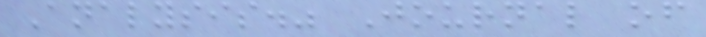Analysis." Journal of
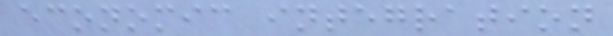economic integration
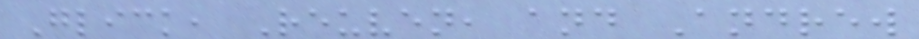Glick, Reuven, and Andrew
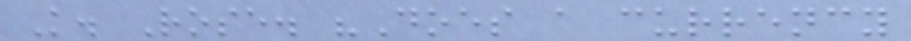K. Rose. "Does a currency
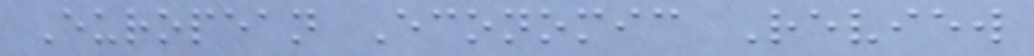European Economic Review
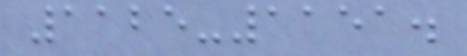1125-1151.
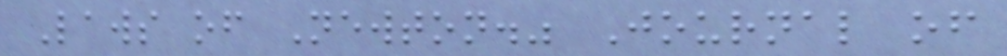Laws of Newton." Journal of
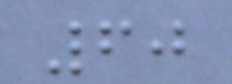60
